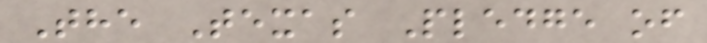The Texas Pledge of
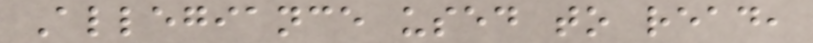Allegiance used to read,
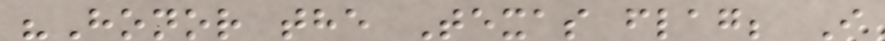"Honor the Texas flag; I
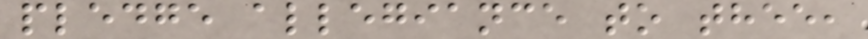pledge allegiance to thee,
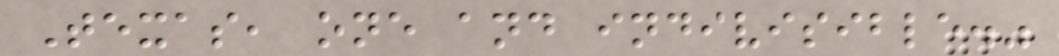Texas, one and indivisible."
